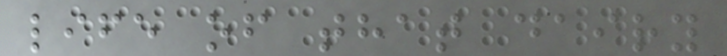life of that dairy
